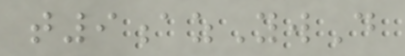t9azYwD
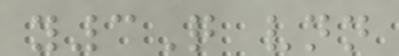y3Q vnn
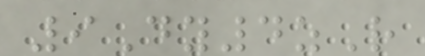9Dy4zR
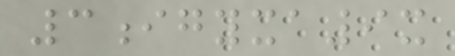3igyxa9x
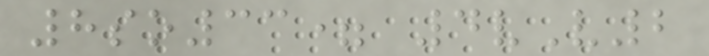8so33= 4vV2
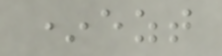*ezt
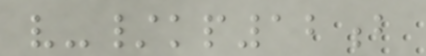v-/kp12b
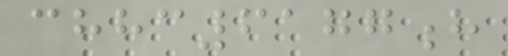chhc6177h
